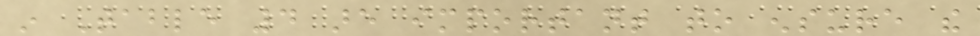in Table 4 are important to ensure the
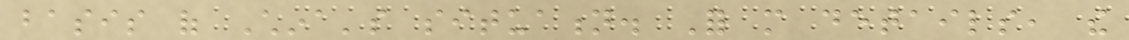basis of China's situation. For more details, the
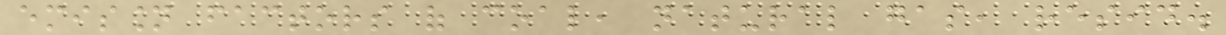emission factors of coal, natural gas, resid.
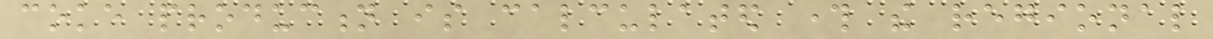coke production is calculated through the regional
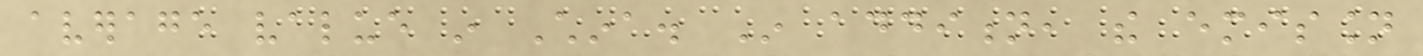average value in China. In addition, the emission
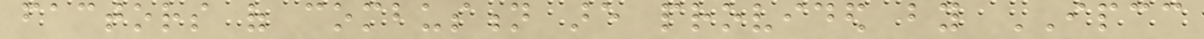factors of combustion are provided by IPCC
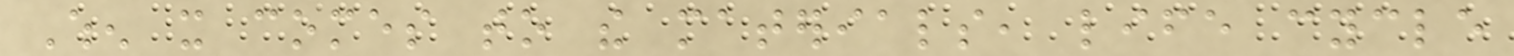When it comes to the materials, life cycle
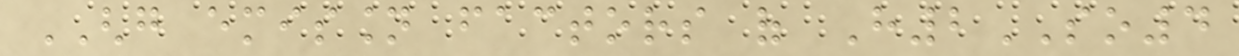GHG emission factors of H2SO4
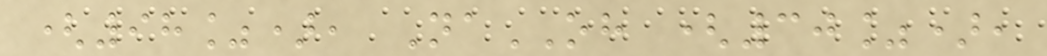(98%), NaOH (30%),
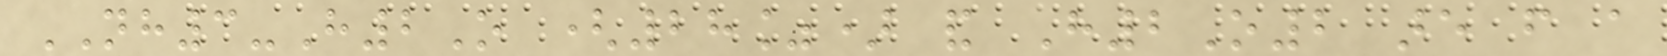NH3-H2O (28%) and H2O2 are from a
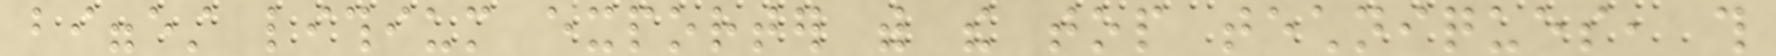biggest lithium exporter with the top techniques, this
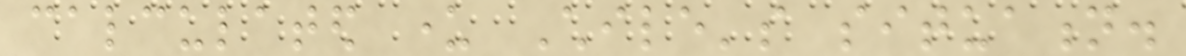calculated under Chile's situation.
